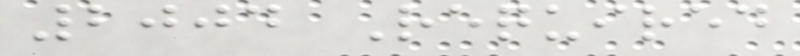2004 Required
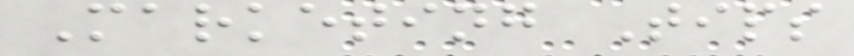Marketing Tips
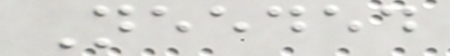Needed
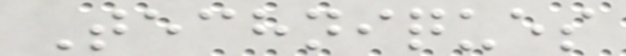Techniques
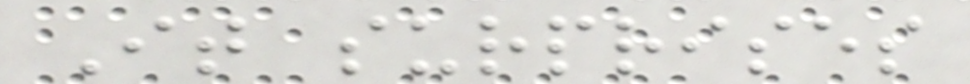It surprises
